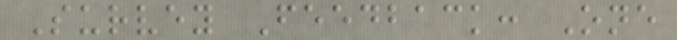Survey Feedback: One
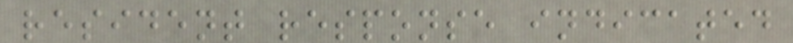resident response indicated
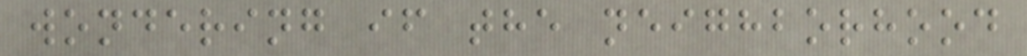wondering if the neighborhood
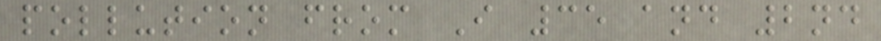pollution from I 35 and 2nd
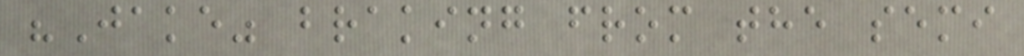"Jake" braking from the semi
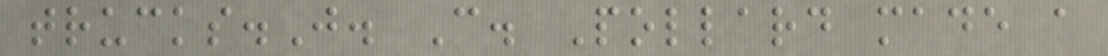trucks.J. C. Pollard made a
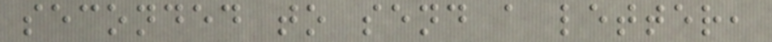seconded to send a letter,
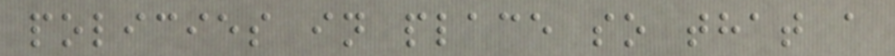policies in place so that a
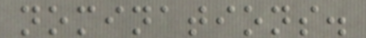nominations.
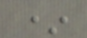*
